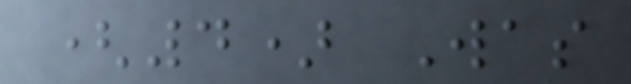(4) Was
